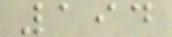194
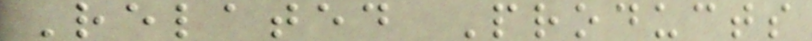Related Products
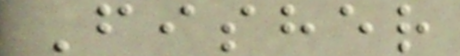Fisher
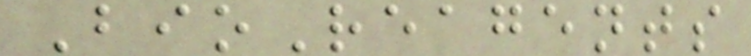BioReagents
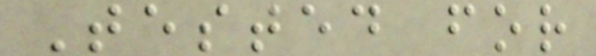Tested for
